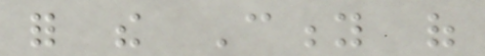for the City of
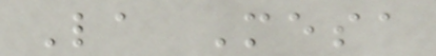La Mesa
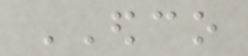EDCO
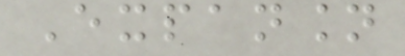Expansion
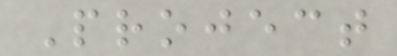Project
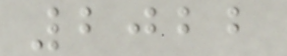2022
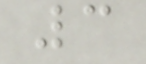3
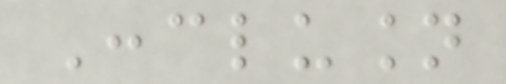Conclusion
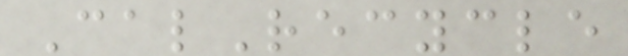CalRecycle
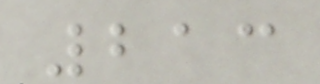213
